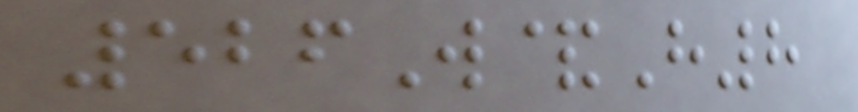526W&H8
